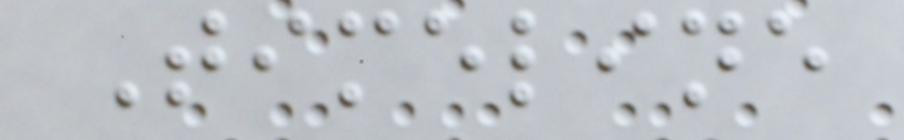Timeline
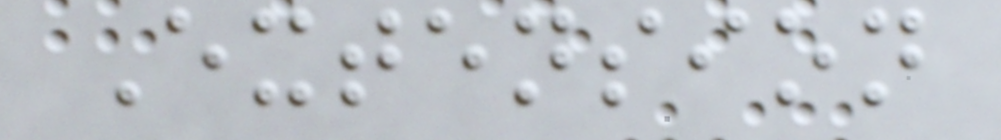Extension
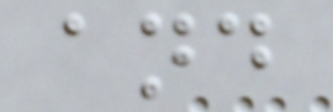and
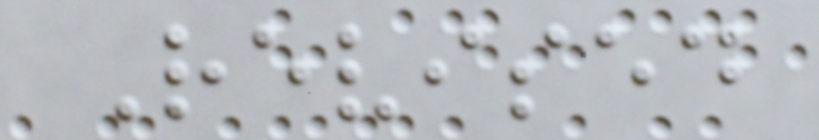Revised
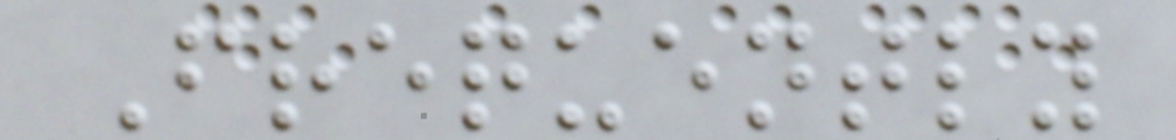Frequently
